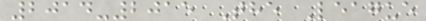2014-2015 The League
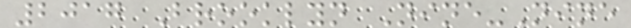2017 Brooklyn Nine-Nine
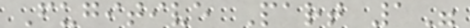Fugitive Part 1"
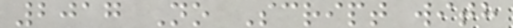2017 No Script with
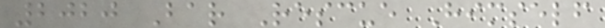2020 Bar Rescue Himself
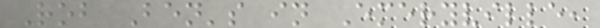Rob Ben's in Emeryville,
